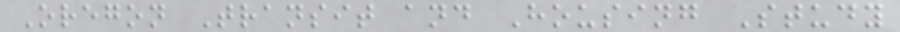Oregon Transit and Housing Study
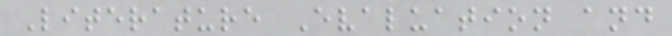Literature Evaluation and
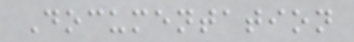Documentation
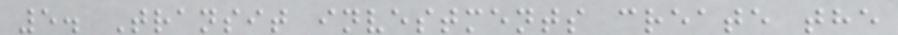5. Transit investments create the
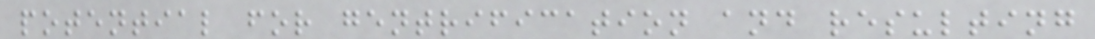potential for gentrification and resulting
